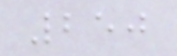250
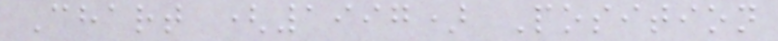Chart (1997) Position
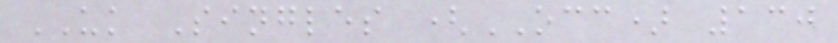UK Singles (OCC) 130
